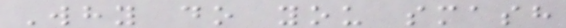Why do you smash
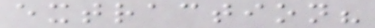extraction?
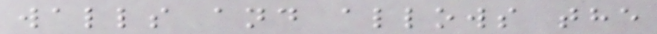walls and allows the
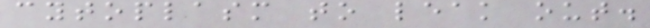cytoplasm to leak out.
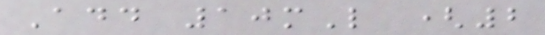Add 10mL (2
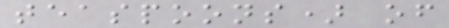teaspoons) of
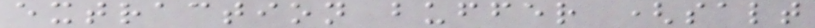extraction buffer (salt
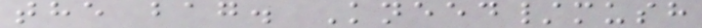the bag. Kneed/mush
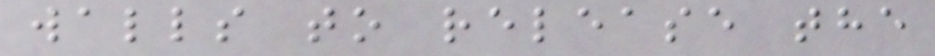walls to release the
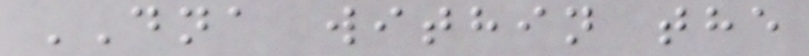DNA within the
